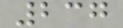237
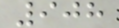908
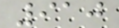910
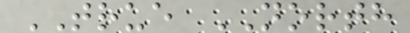TRUE NORTH
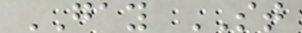GAY ST
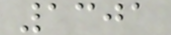1301
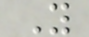Y
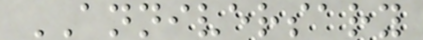ANNIVERSARY
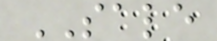SALE
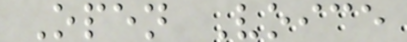Open Voice
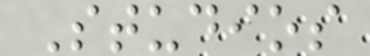Studios
